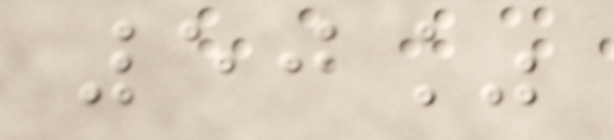50%
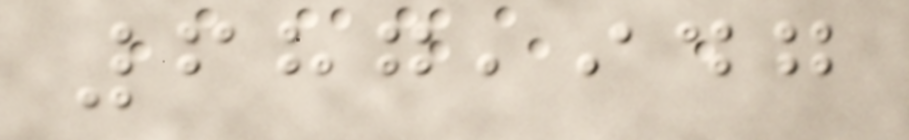687,947
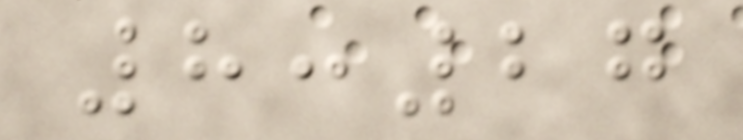8:27
